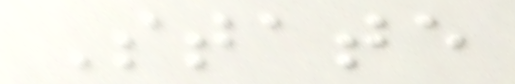State
